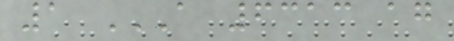1 A 6313 AG
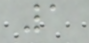1
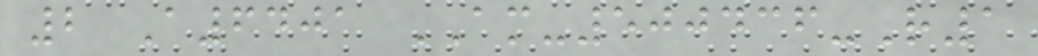2 A6401 AM-500436-R1
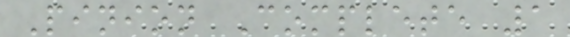Pinion Complete 1
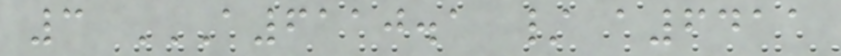3 A6110.1 / A6411
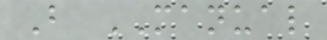B MANUAL
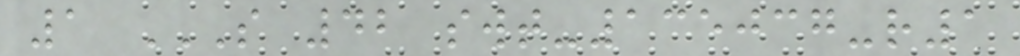1 S 42 SWT-135037-R1
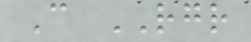C RGR
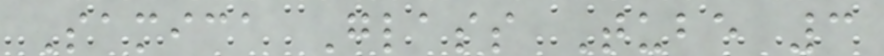Samica Glass Tube 3
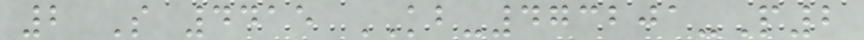2 S 4415 KB-473201-P2
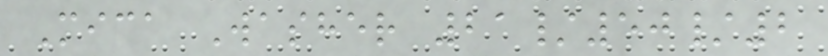Mica Washer 21/50/2
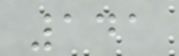141
